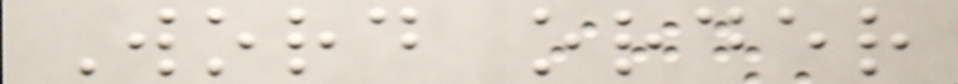Word order
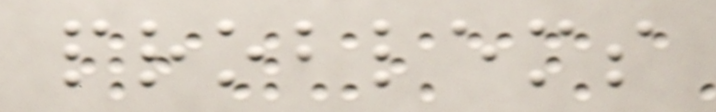problems
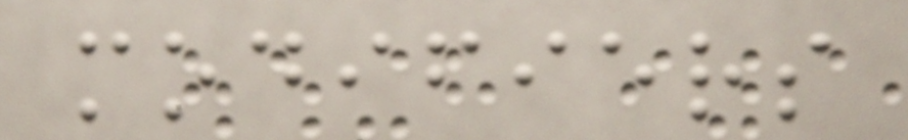modifiers
